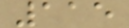115
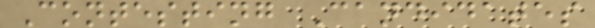Contesting Candidates
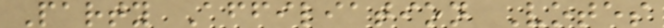Party Affiliation Votes
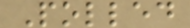Polled
